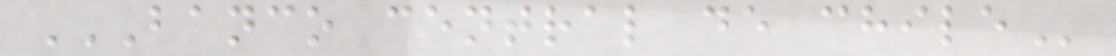BANCO CENTRAL DE CHILE
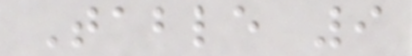Table 9
